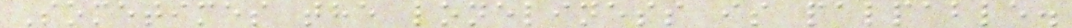Sometimes the loneliness is palpable.
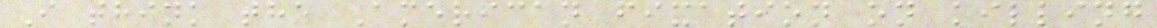I think the American fixation on killing
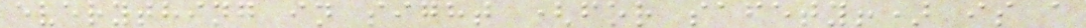everything in sight (for safety!) is a
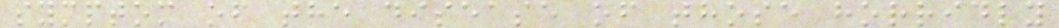symptom of the disease of those horridly
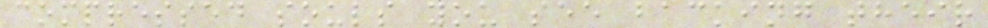compressed souls you see backing their
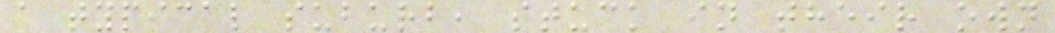a typical suburb, stuck in their own
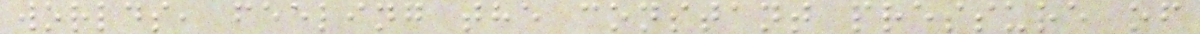worlds, feeling the constant pressure of
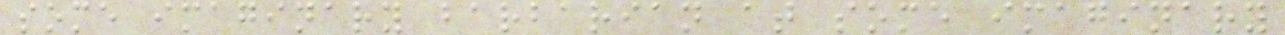some imaginary barbarian at some imaginary
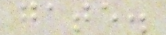gate.
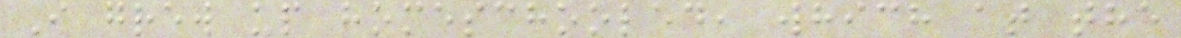I grew up homeschooled, which at the
